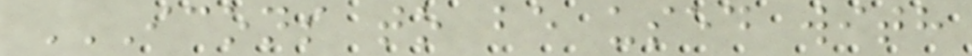ICONS TO BE USED WITH
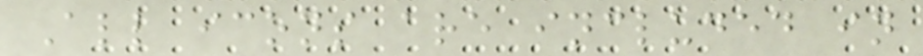All icons are included in
